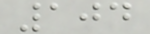104
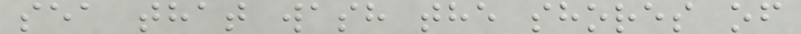sea that wash the shores of
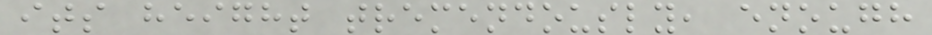its height tremendously, enough
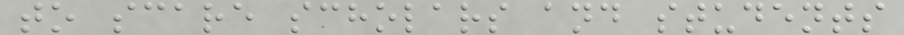to scare scholars and students
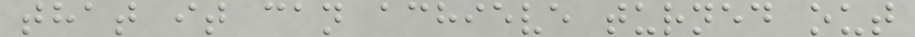that it can achieve turned out
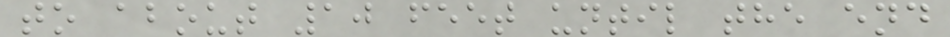to about 10 feet until the end
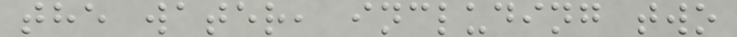the water, including two
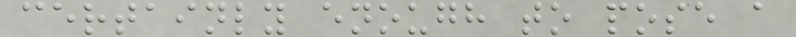certainly enough to pose a
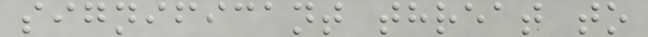significant threat to
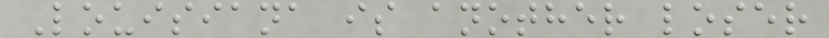Louisiana is another loser
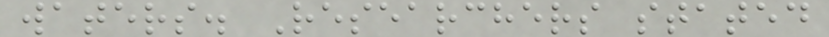waters. Researchers stated
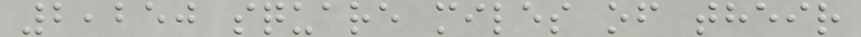2,250 square miles of their
